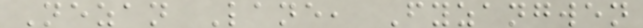Nezan Lane, Fyzangwen
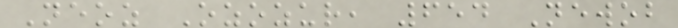Neoz Ozozur, 654 Newob
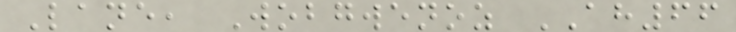Lane, Wobgwenoz AH66
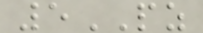5PZ
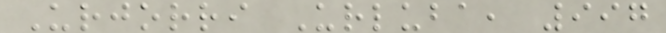Urjorri Urluba, 997
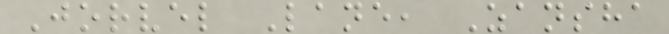Jorvel Lane, Zansha
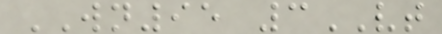WN95 3VT
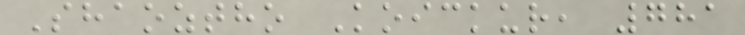Shaoztho Koickur, 781
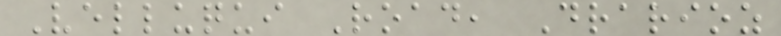Velluqui Road, Drarioz
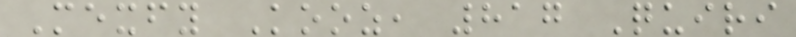Mexfy Kooz, 817 Quiri
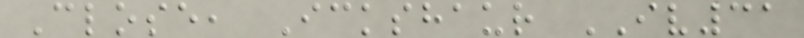Close, Ickshaur IV31
